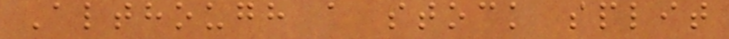Although a stock split
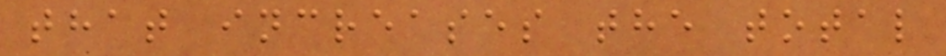that increases the total
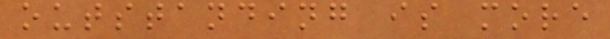outstanding is more
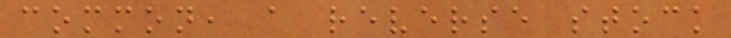common, a reverse stock
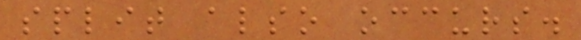split also occurs.
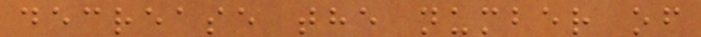decrease the number of
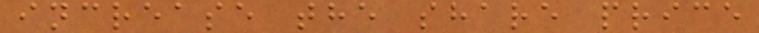increase the share price
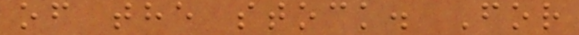of the stock. For
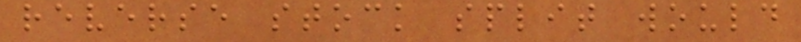reverse stock split would
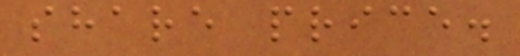share price.
